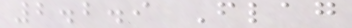2.2.9 Flag
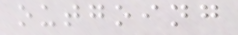outgoing
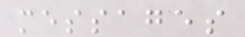messages
